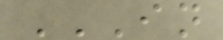IN
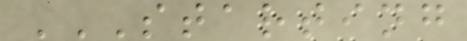STARTING
